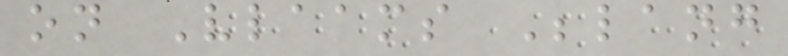on Vlaams Belang
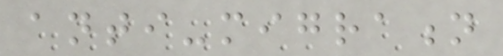anti-migration
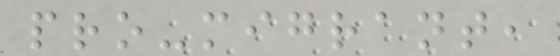pro-migrant,
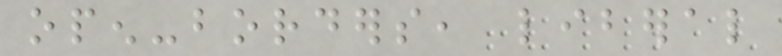open-borders, liberal
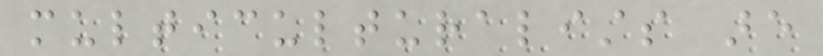multiculturalists are
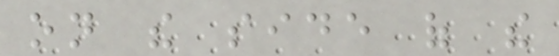on the side of the
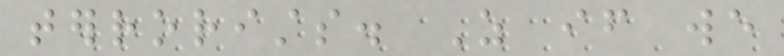terrorists. As if we
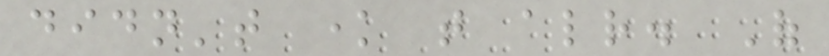didn't know that already. Of
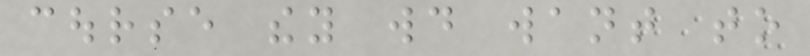course they would want to
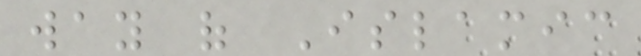way of Islamic
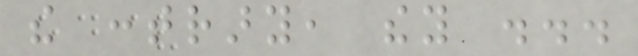the contrary, they ...
